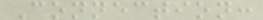Connection:
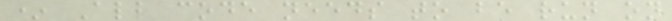* All code needs to be run on
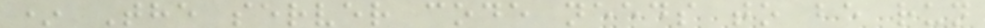* The server code needs to be run
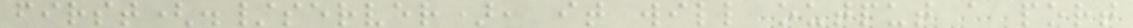first(./server), it will output a port
